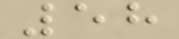58
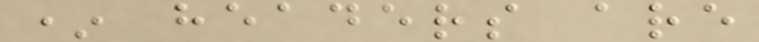* headers are
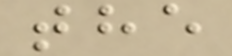the
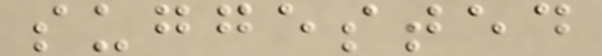suggested
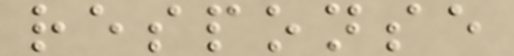response
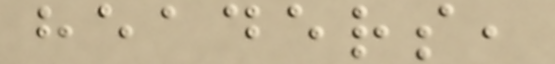headers,
